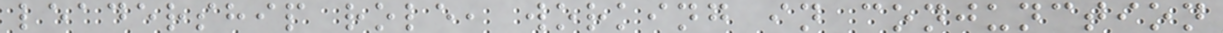leadership role, working in conjunction
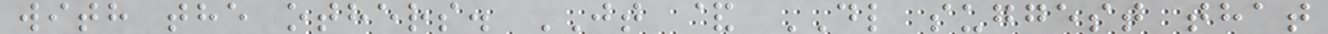with the others. JT & DL suggest that
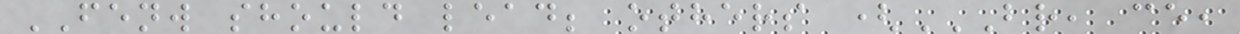FENW should lead; others (BR, CE,
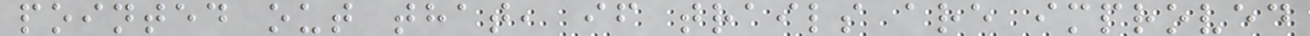pointed out that, if trails are improved
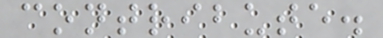contribute.
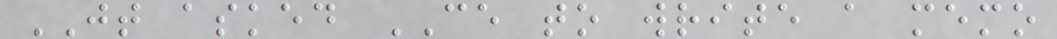JT asked CE to write a memo
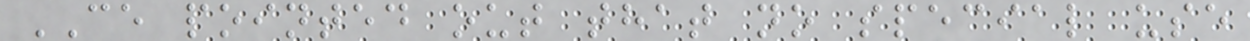CE pointed out that no special use
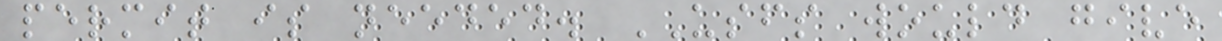permit is needed. USFS would give
